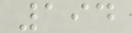194
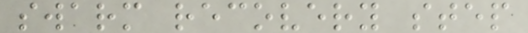swarm recovery step
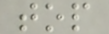top
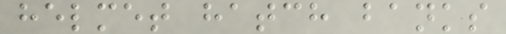helmet hatch banks
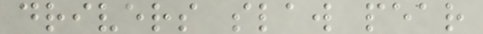drivers slaw pear
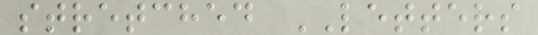stretched LETTERS
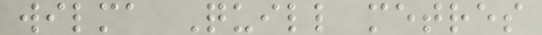wilma Quill metres
